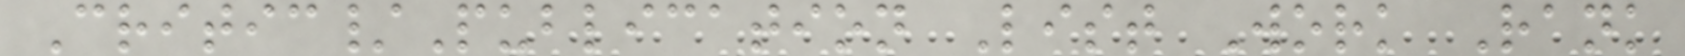Critic/Publication List Work Rank
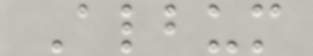Album
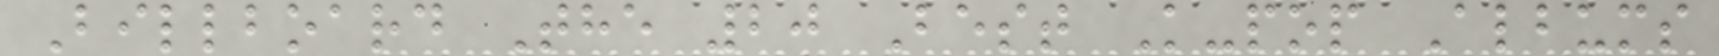Billboard The 20 Best K-pop Albums
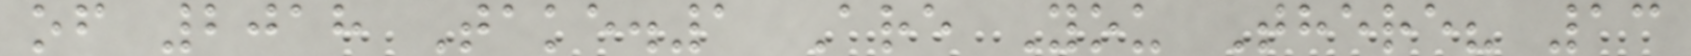of 2018 Take.1 Are You There? 13
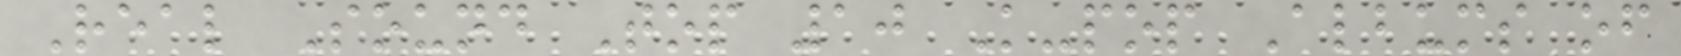Real Sound Top 10 K-pop Albums of
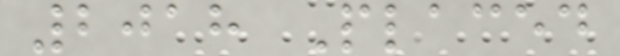2018 Placed
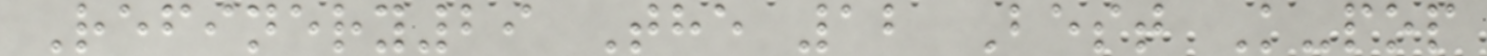Refinery29 The 12 Best K-pop
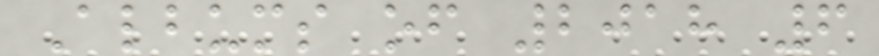Albums of 2018 6
